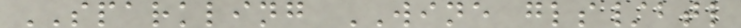SPARKLING WINE gls/btl
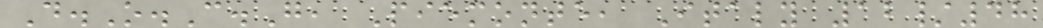D.O.C.G, Piemonte, Italy 12/48
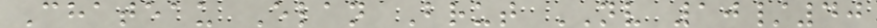Chateau Elan Brut NV 10/40
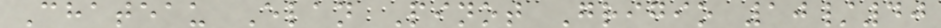Chateau Elan Pinot Grigio 10/40
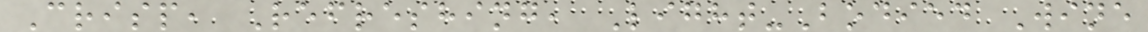Crisp, Refreshing, Light-Bodied Wine
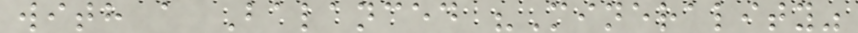with a Balanced "Minerality"
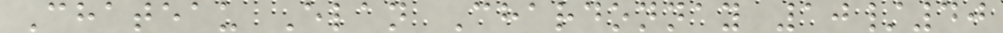Chateau Elan Chardonnay 10/40
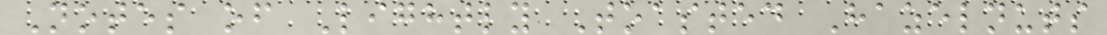Notes of Lightly Toasted Hazelnuts
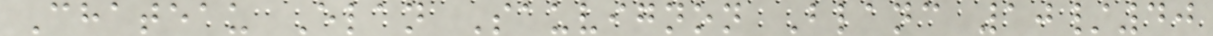Chateau Elan Sauvignon Blanc 10/40
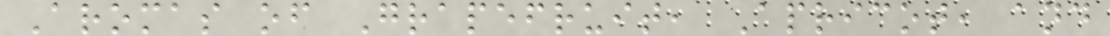Aromas of Grapefruit, Apricot, and
